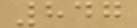847
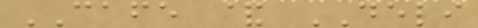CAFE & DELI
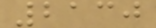2130
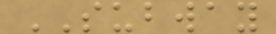SUBWAY
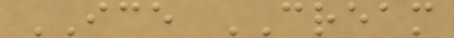ICE CREAM
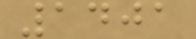1401
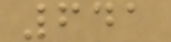641
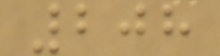208
